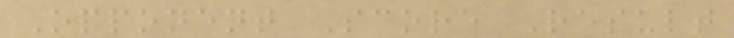Opponent Score Result
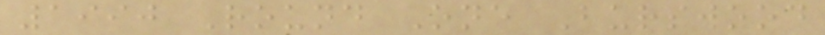1990 Round One Burswood
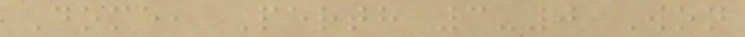Dome, Perth 3-0 Won
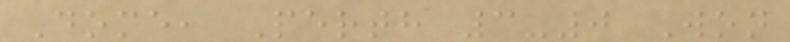Dome, Perth 3-0 Won
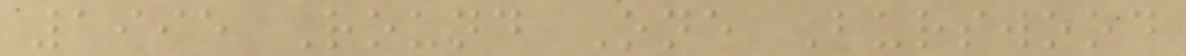1995 Round One Burswood
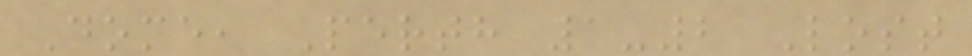Dome, Perth 1-2 Lost
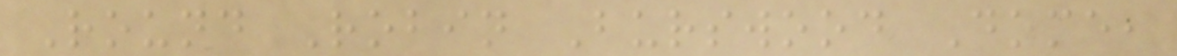Round Robin Burswood Dome,
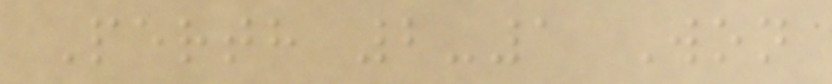Perth 2-1 Won
